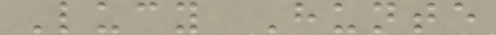Lucy Hunte
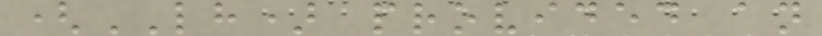(LH) provided an
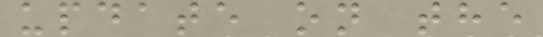update on the
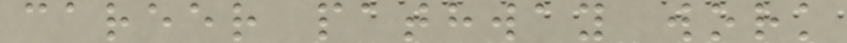career pathway work
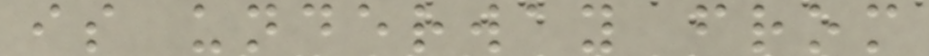is underway from
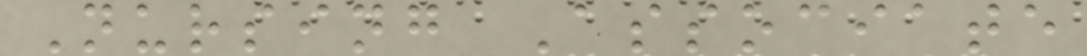Nursing Associate
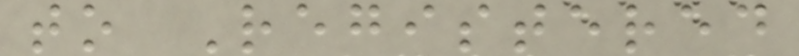to Registered
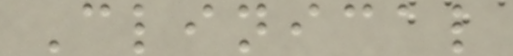Clinical
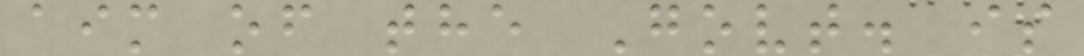aim of the Govt. is
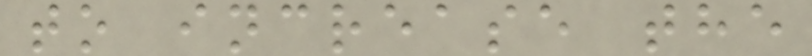to increase the
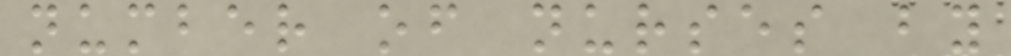number of nurses by
